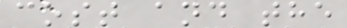cost and the
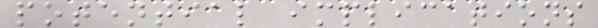potential implications
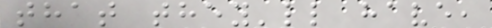that they'll have,
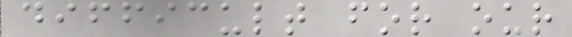difficult for our
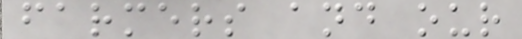farmers and our
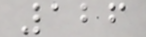126
